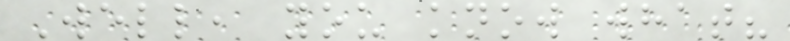Well, you know what?
